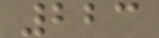223
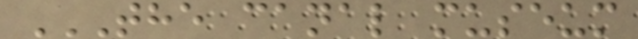THE CANAL MUSEUM
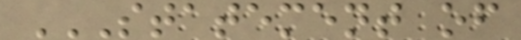STATEMENT OF
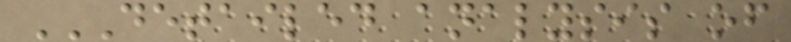DETAILED ANALYSIS OF
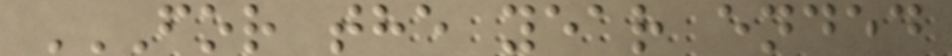FOR THE YEAR ENDED
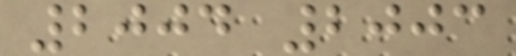2004 2003
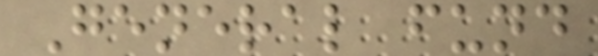General fund
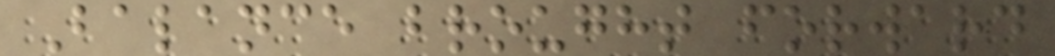Balance brought forward
